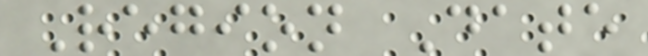Region Date
